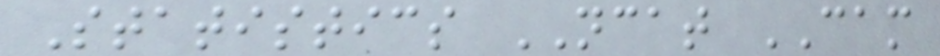Statistics NCAT CAM
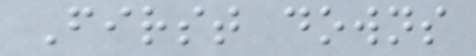First downs
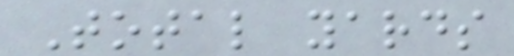Total yards
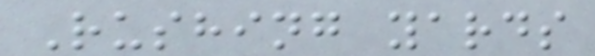Rushing yards
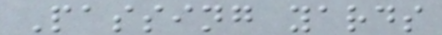Passing yards
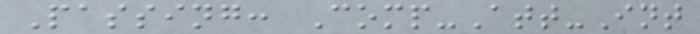Passing: Comp-Att-Int
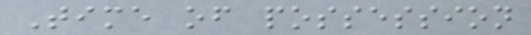Time of possession
